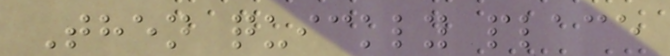Then quickly place
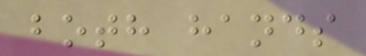both hands
